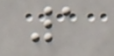1
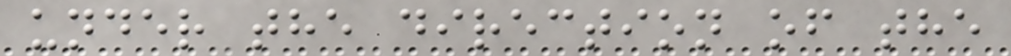under the direction of the
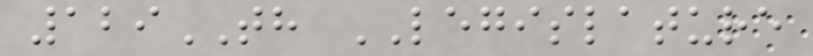129TH LEGISLATURE
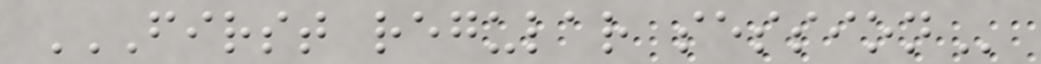FIRST REGULAR SESSION
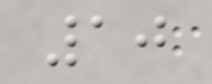10
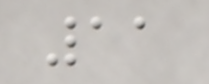11
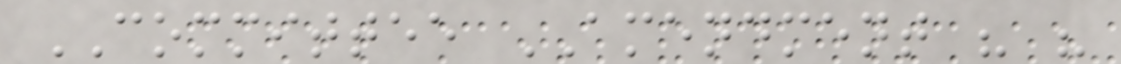COMMITTEE AMENDMENT " "
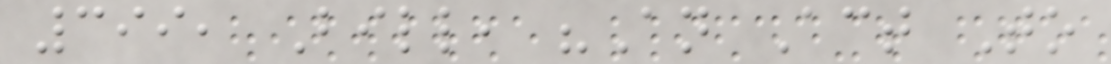399, Bill, "An Act To
